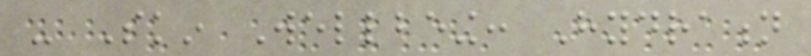- Skin Wellbeing: Hydration
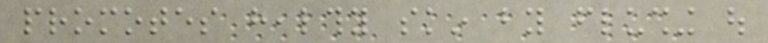promotes healthy skin by flushing out
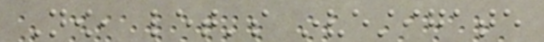Now, let's investigate
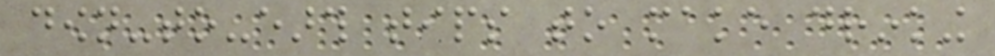down-to-earth tips to make drinking
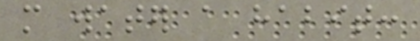more water a habit:
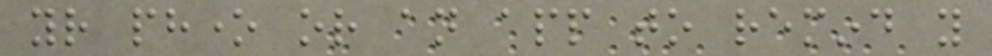your phone or an app to remind you
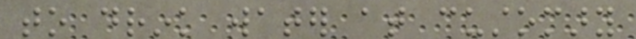to drink water at customary
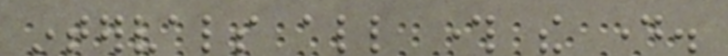intervals all through the day.
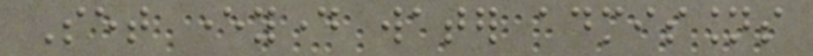Set everyday water admissions
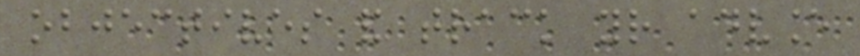objectives and track your advance
